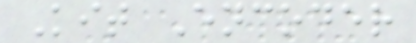Kit Encoder
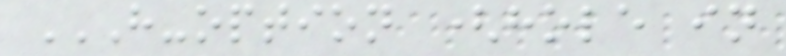H-OPTION (HOLE IN
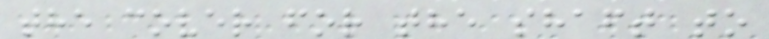the cover for the shaft to
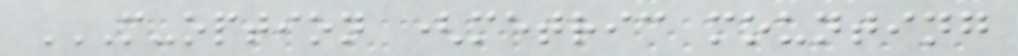M-OPTION (METRIC MOUNTING
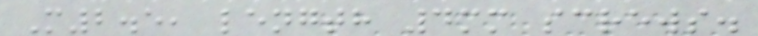M2.5, length 4mm screws.
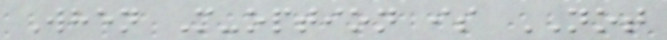When M-option is NOT
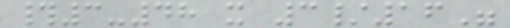#3-48 x 3/16"
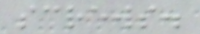screws.
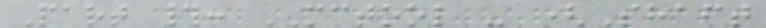Part #: MCTOOL - (Shaft
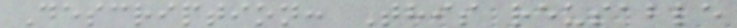Description: This reusable
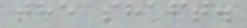the shaft.
